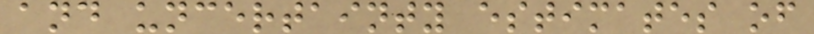and uncertainty estimates of
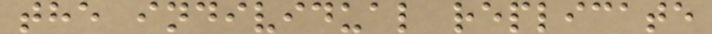the individual replicate
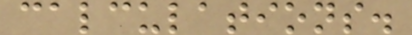calculations.
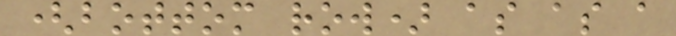(bottom row) as as a
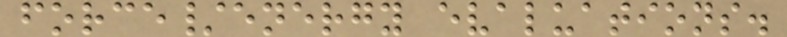force/energy evaluations.
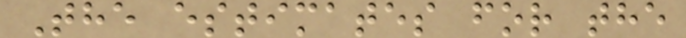The estimates for the
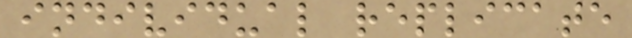individual replicate
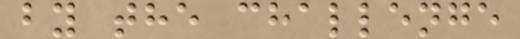by the challenge
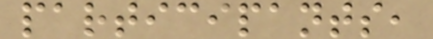participants,
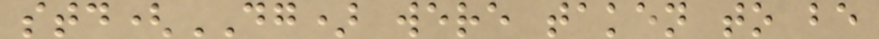std(DG) were taken to be
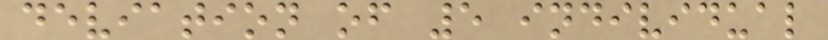deviation of 5 individual
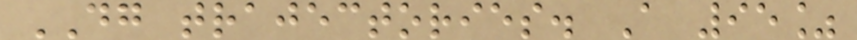DG trajectories. A 95%
